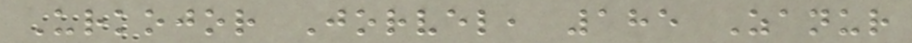Urkojor Jorvel, 185 Zanur
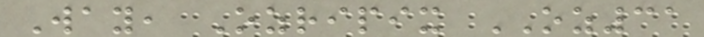Way, Ozripix OZ31
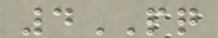4PQ
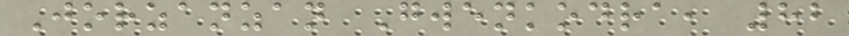Jorzanzan Gwenkodra, 82
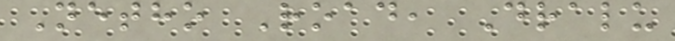Netho Road, Dralu
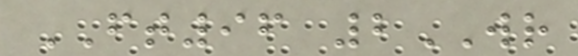FT96 2WR
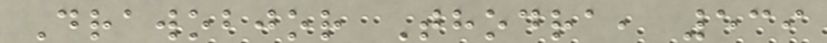Drawobjor Thodra, 539
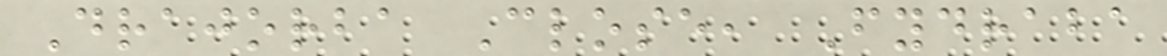Drajorba Close, Fydraba
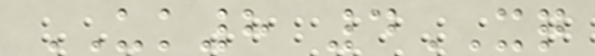UK8 4XQ
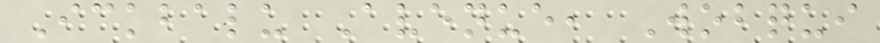Ickbalu Avenue, Wobqui
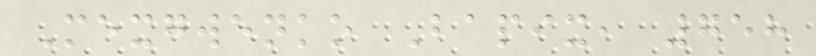Mexgwenko Bapix, 758
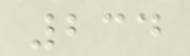234
